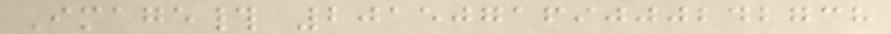Image# 201507169000242738
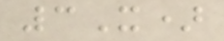3X)
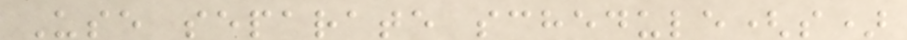Use separate schedule(s)
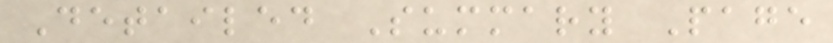Detailed Summary Page
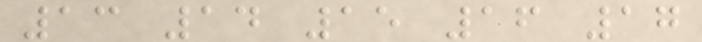13 14 15 16 17
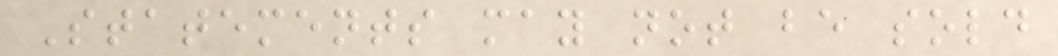Statements may not be sold
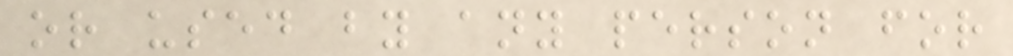or used by any person for
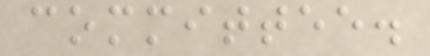committee.
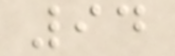94
